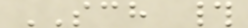SCH #
